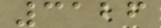3126
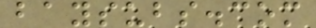baysubs.com
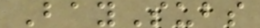BaySubs
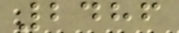2486
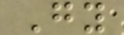Gy
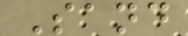Sand
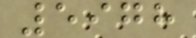5978
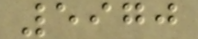5970
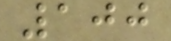100
